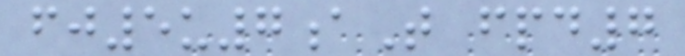fj5u7aT fpd7
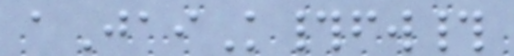aJaiK#fw#
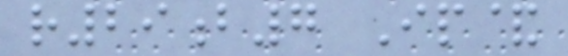r29b7 Ip&
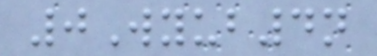0Wyub4n
